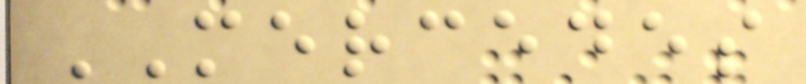MERCEDES
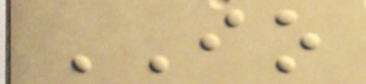IO
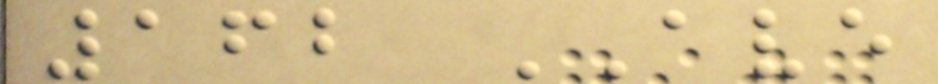162 AVE
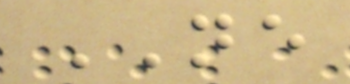NE
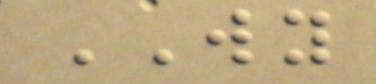WY
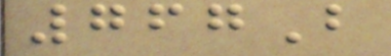767B
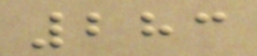283
